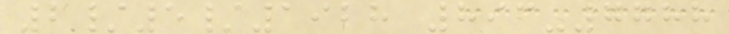2/5/1928 893-7788
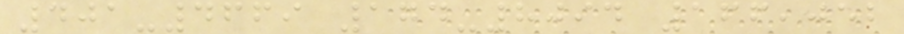401-4669 174-8094 166,052
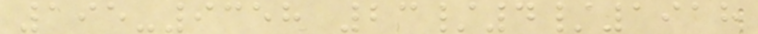195-9358 23/4/1918
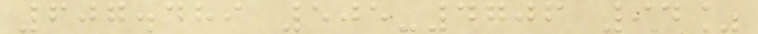607.489 505-4706 94%
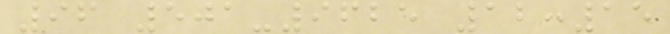96 501-9625 12:15
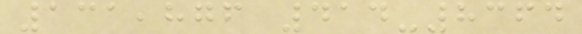131,876 414-8364
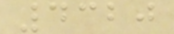4320
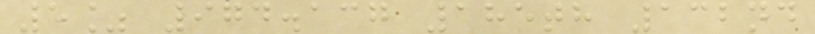5% 974.137 185th 132nd
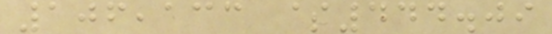106,133 $444.09
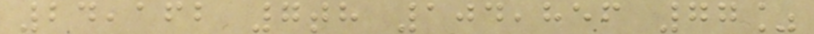24,162 7th 104,856 77%
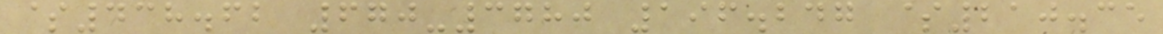$438.62 670-3780 196.247 $210.35
